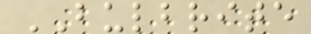BULBRITE
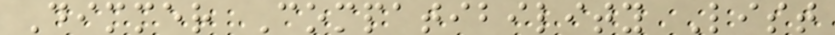Dimmer Compatibility List
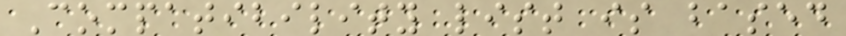Compatibility list is based
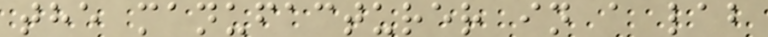the manufacturer in a lab
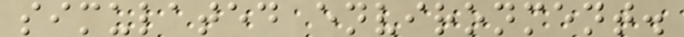simulated environment.
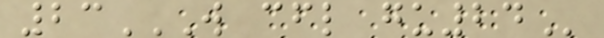23W CFL GU24
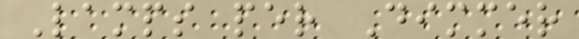Lamps per Dimmer
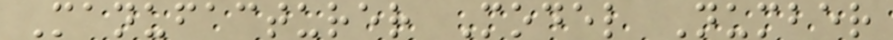Manufacturer Model Number
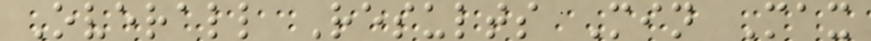Overall Results Min Max
